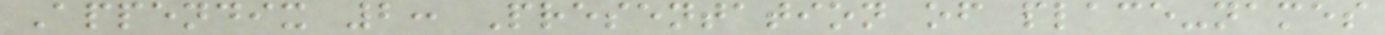Appendix 2: Presentation of place-names
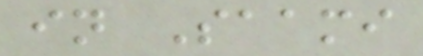in Saami
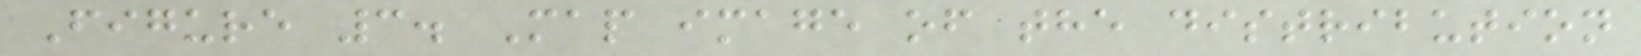Figure 3. Map image of the distribution
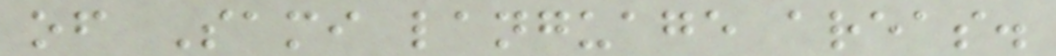of Sami language areas.
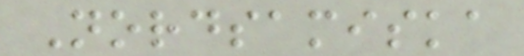Nordsamiska
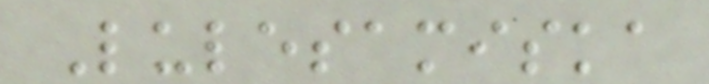Lulesamiska
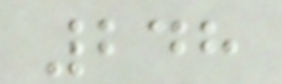248
